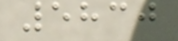5830
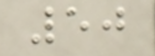50
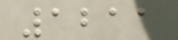1211
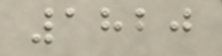1820
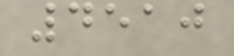4510
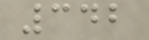342
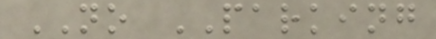NO PARKING
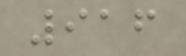916
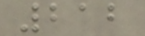212
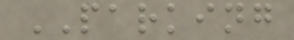PARKING
